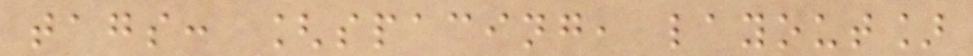tags: [spacing, layout]
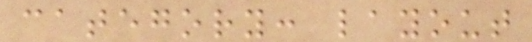category: layout
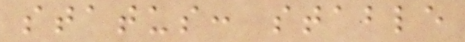status: stable
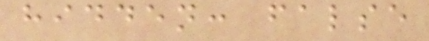hidden: false
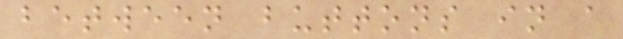between buttons in a
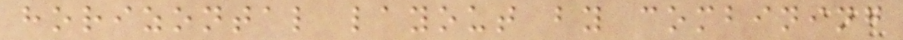horizontal layout by combining
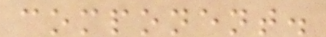component.
